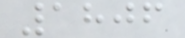1806
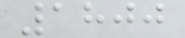1800
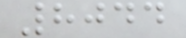8044
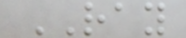RAY
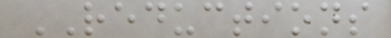REDUCTIONS
